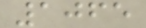1065
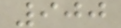900
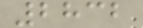2832
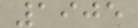1905
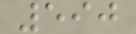590
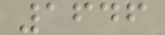1646
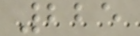225
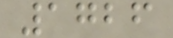1726
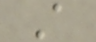A
